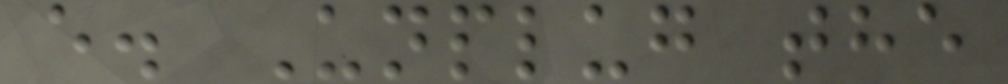e. Unplug the
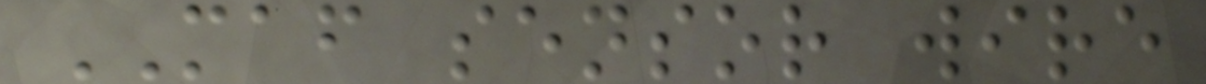MAF sensor wire
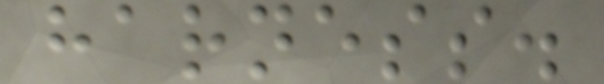harness.
